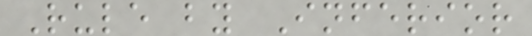Rule by Inferior
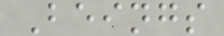Beings
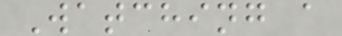Watching a
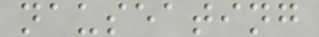nauseating
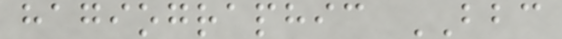hagiographic BBC
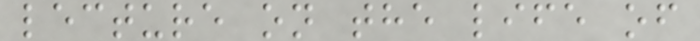lecture on the life of
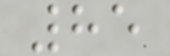85
